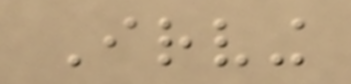Irving
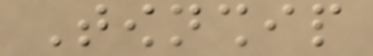Township
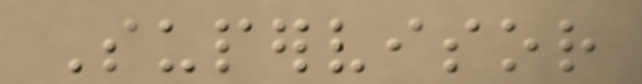Supervisor
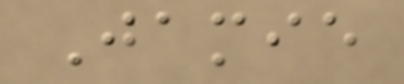Jamie
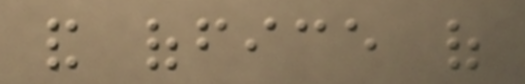and office of
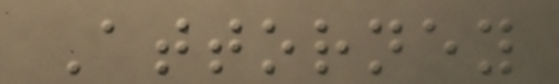Attorney
